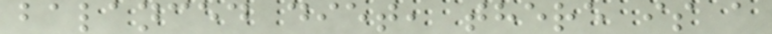balanced diet, there is a
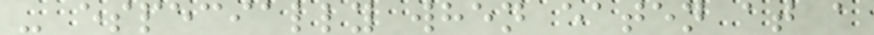- especially when eaten at a
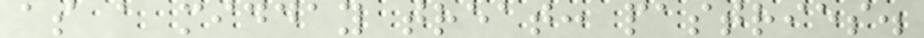as a midday treat: pastries.
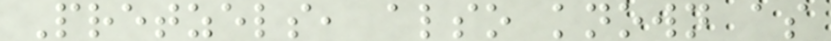Pretzels, also known as
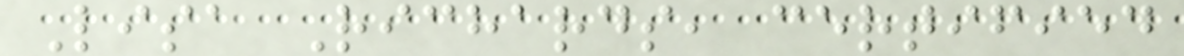Lisa Richards, certified
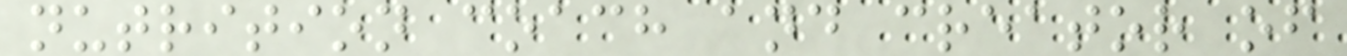nutrition coach and creator of
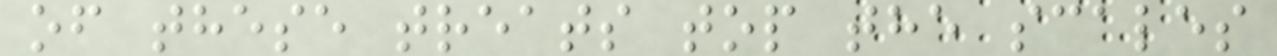of these treats top the scales
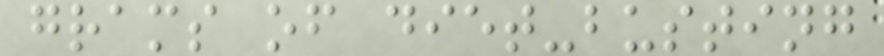grams of diet-busting
